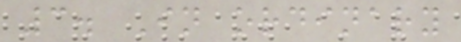3. In ordinary
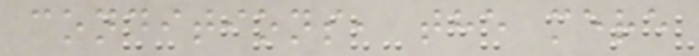conditions, the mere
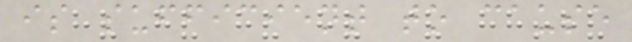is sufficient to cause
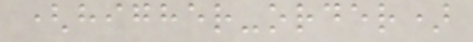(higher-order)
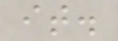it.
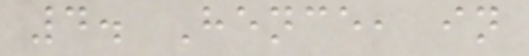4. Hence, in
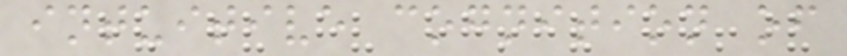intuitive cognition of
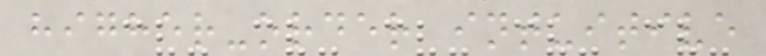higher-order intuitive
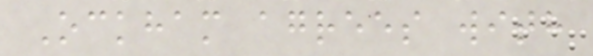Ockham agrees with
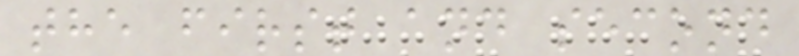the first and second
